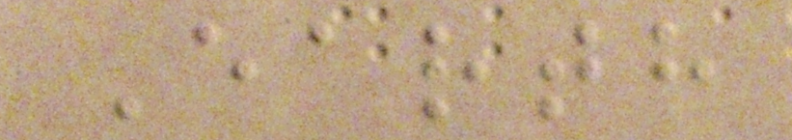Earth
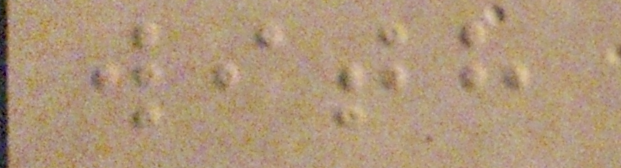with
